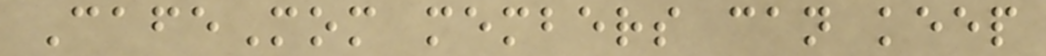CafeMom members can keep
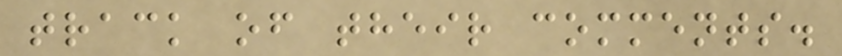track of their comments.
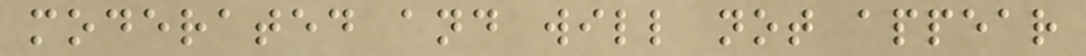moderated and will not appear
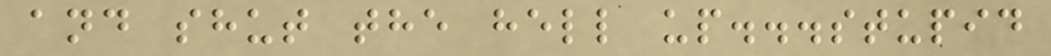and shut the hell up...stupid
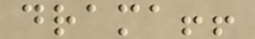drama!!
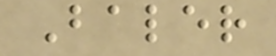Baler
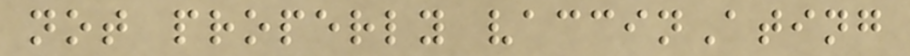not properly vaccinAting
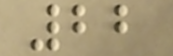22
